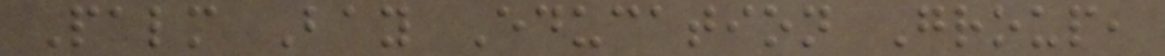Palm Bay Education Group,
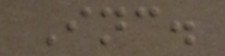Inc.
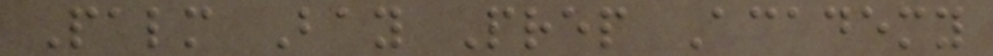Palm Bay Prep Academy
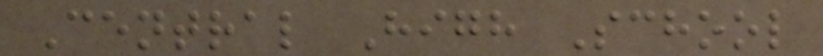Central High School
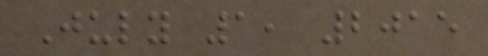July 1, 2015
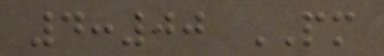4:00 PM
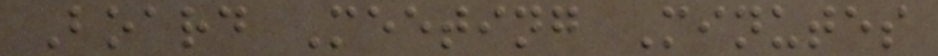Board Meeting Minutes
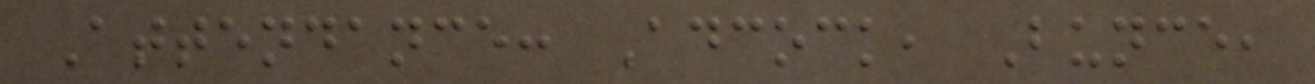Attendance: Adcock, Bunce,
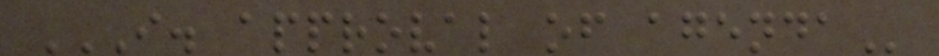I. APPROVAL OF AGENDA
